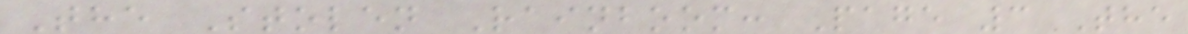The Stolen Rainboom: Page 3 The
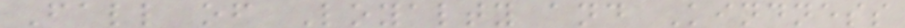Fall of Loyalty and Kindness
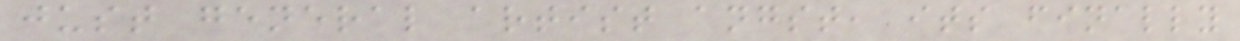just general artist angst, its finally
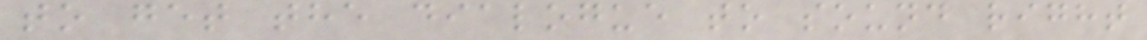to get the dialogue to sound right
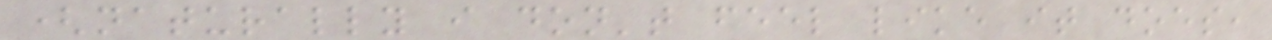(naturally i don't feel like it does,
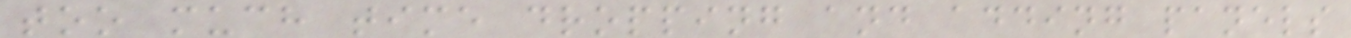too much time dropping and adding panels
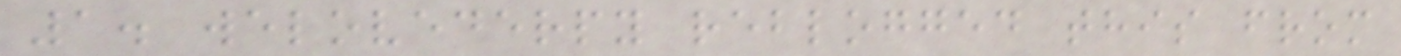1. welovederpy reblogged this from
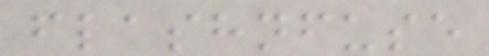flashnfuse
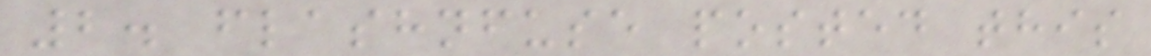2. flashnfuse posted this
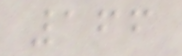166
